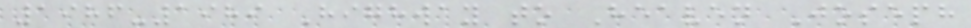1986-1989 Highway to Heaven Joseph
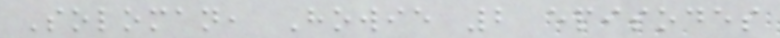Soloman, Howie 2 episodes
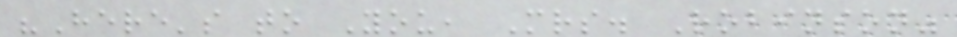"Here's to You, Mrs. Robinson"
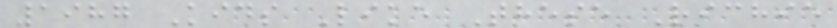1987 Kids Like These Richie
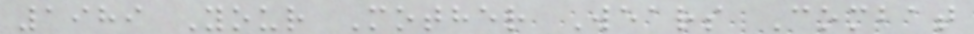1989 Your Mother Wears Combat
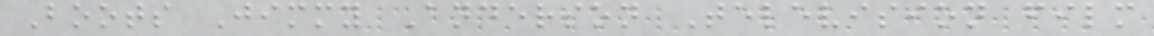Boots Jimmy Anderson Television film
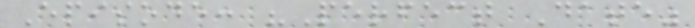Episode: "Perfect Date"
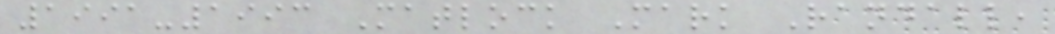1991-1993 Matlock Mark Randall,
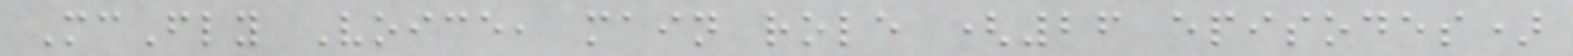McFly Voice, main role (26 episodes)
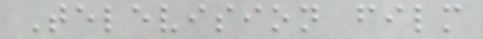Television film
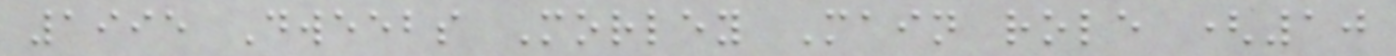1995 Dweebs Morley Main role (10
